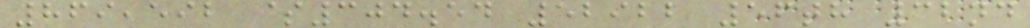869,592 $304.54 52922 56th 32nd
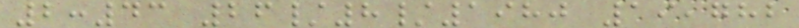2:43 26/8/1980 19,782
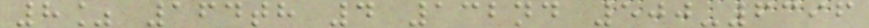8% 164th 4 132nd 500-6396
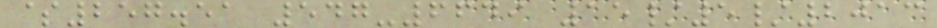$257.51 547-6649 15/5/2013
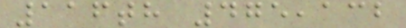116th 475,132
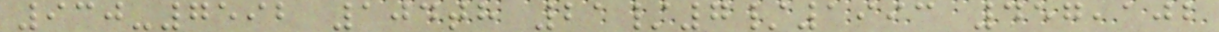930-7592 104th 21/7/1993 457,102
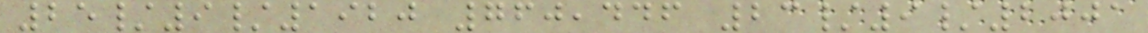25/9/1920 760,446 23/9/2001
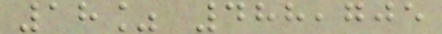18% 488,705
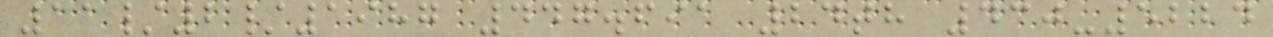11/2/1987 447.691 24th 430-5224
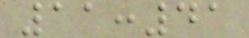11:41
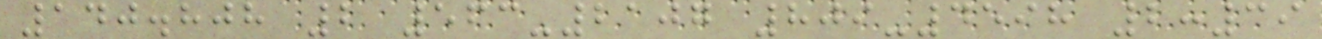140.808 2 563-2107 809-4598 2:39
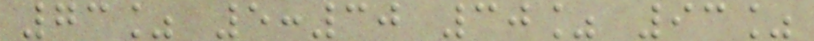73% 5:30 30% 93%
